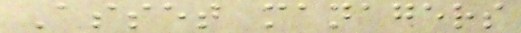Asset managers
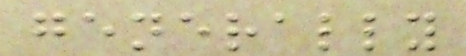generally
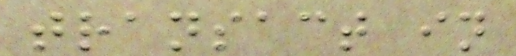transact in
